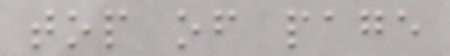top of page
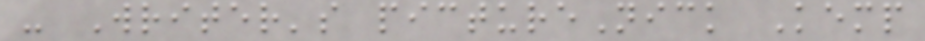- Writer's pictureNick Kemp
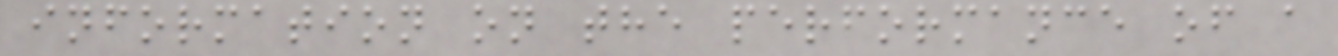information on the performance of a
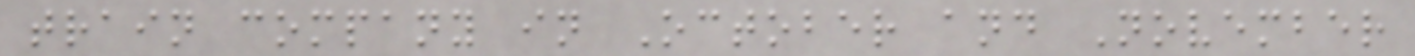train company in October and November
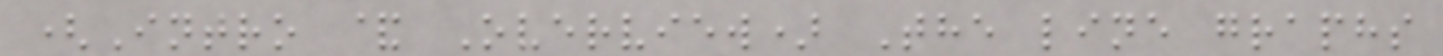(Intro & Overview) The line graphs
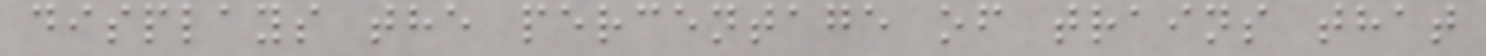displays the percentage of trains that
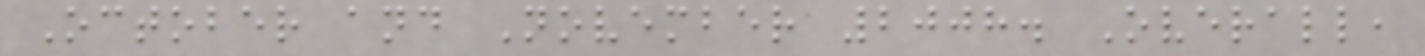October and November 2008. Overall,
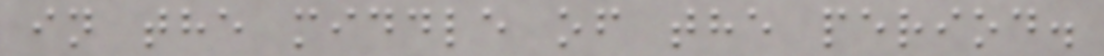in the middle of the period.
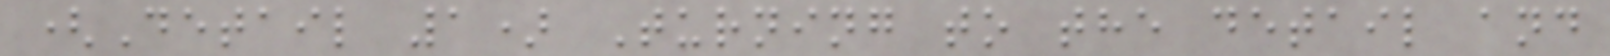(Detail 1) Turning to the detail and
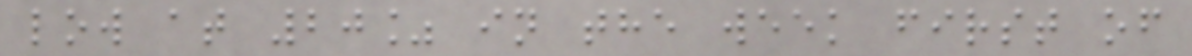low at 20% in the week first of
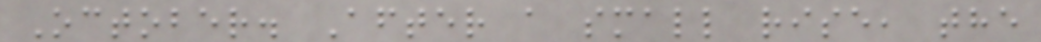October. After a small rise, the
